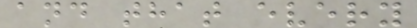and that every
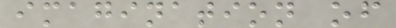imagination of
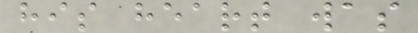his heart was
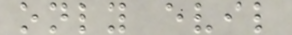only evil
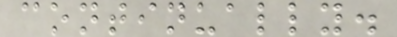continually.
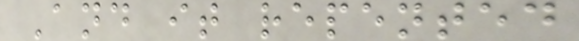And it repented
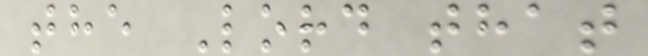the Lord that
